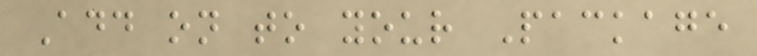Add on to your Package
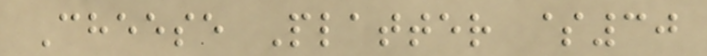Cheese Platter $30
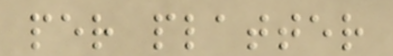per platter
